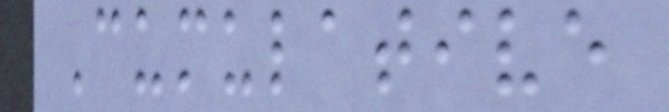Cumulative
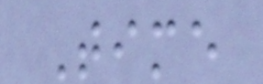Time
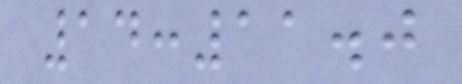14:11.0
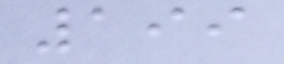199
